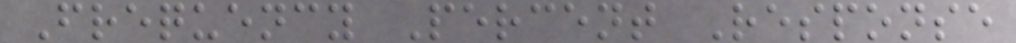Frequency Percent Response
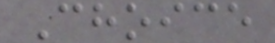Choice
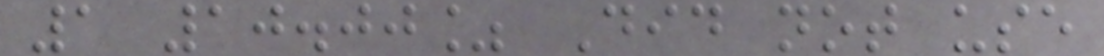1 10.00% Did not use
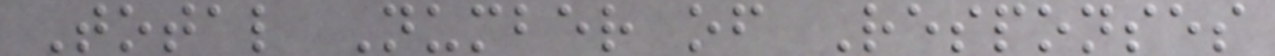Total Number of Responses
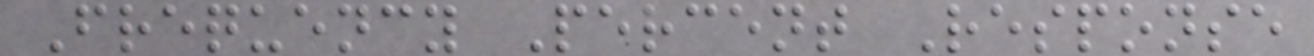Frequency Percent Response
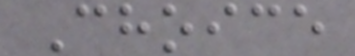Choice
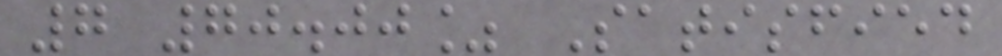7 70.00% Satisfied
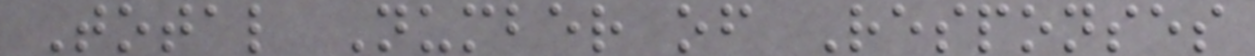Total Number of Responses
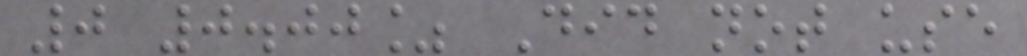0 0.00% Did not use
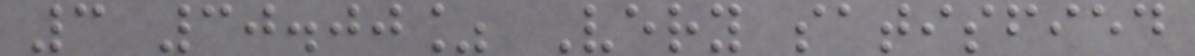3 30.00% Very satisfied
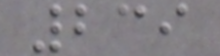239
